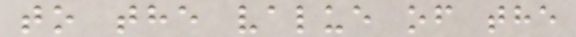to the value of the
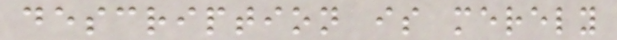description is merely
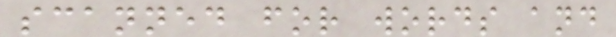scanned for words and
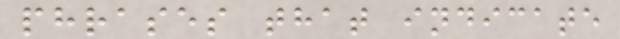phrases that indicate
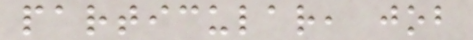particular, job
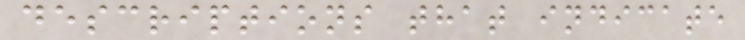descriptions that indicate
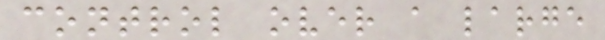control over a large
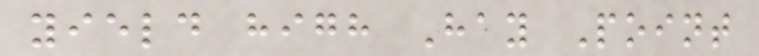yield high Hay Point
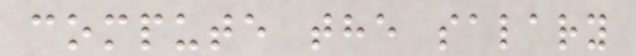compute the salary
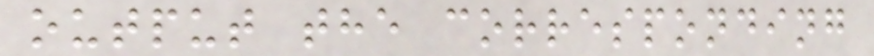output the corresponding
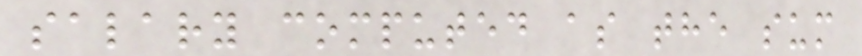salary computed as the sum
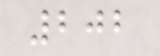202
